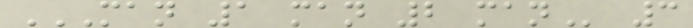MAN 1 MAN 2 MAN 3
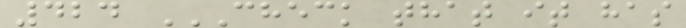424 CHECK THAT IT HAS
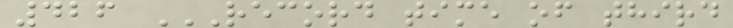426 RECORD TIME OF THIRD
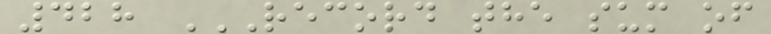428 RECORD THE SUM OF
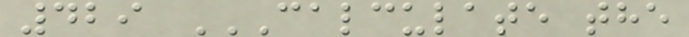429 CALCULATE THE
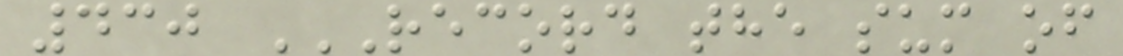430 RECORD THE SUM OF
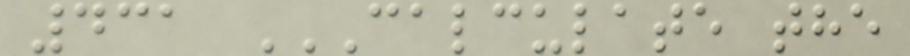431 CALCULATE THE
